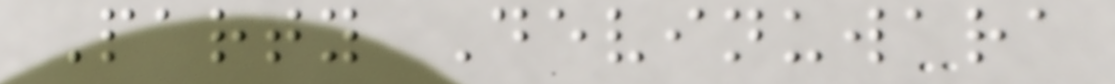Party Devinuwara
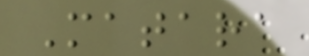Matara
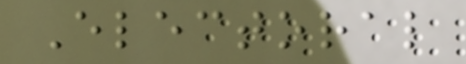Electoral
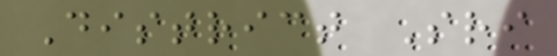District Sri
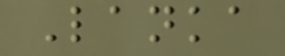Lanka
